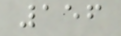156
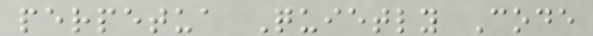perpetua Quietly Code
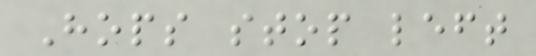Hops stop left
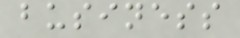business
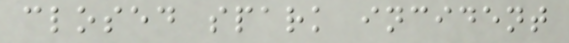closed spark incident
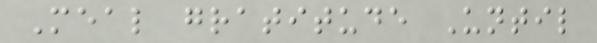Meal gratitude Until
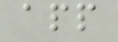app
